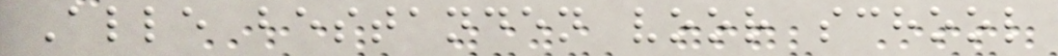Alle bestanden voor school
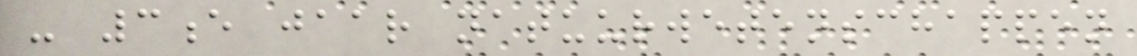- 3e jaar natuurwetenschappen
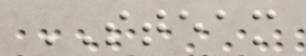STEAM
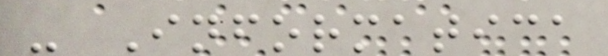- Informatica
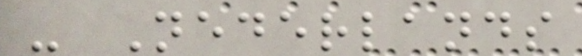- Nederlands
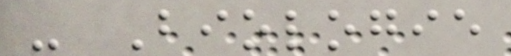- Biologie
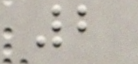2
